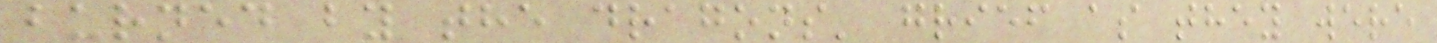burned by the dragons' grief as they were
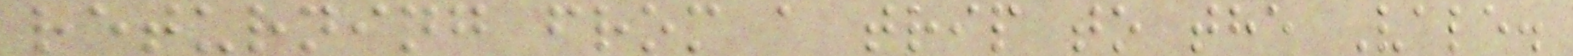returning from a trip to the Vale.
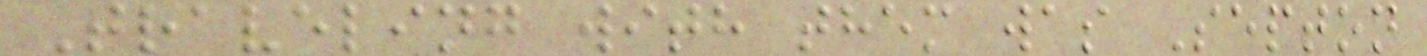Traveling with them was Septon
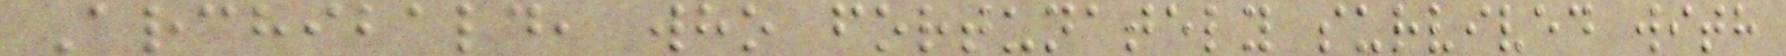Archibald, who fortunately survived with
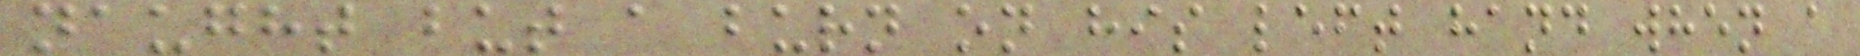naught but a burn on his left hand when a
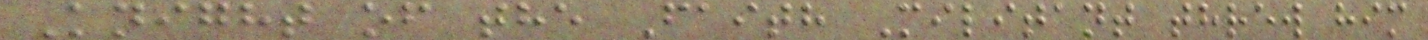Knight of the Faith Militant threw him
